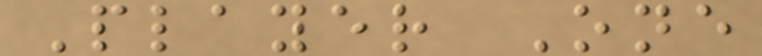Player One
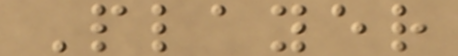Player
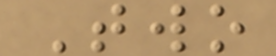Two
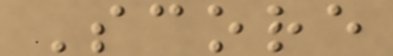Score
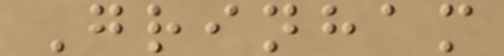Grinham
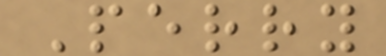Perry
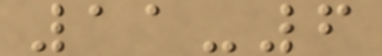11-6
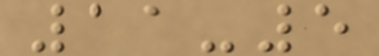11-5
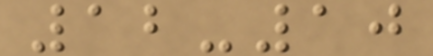12-10
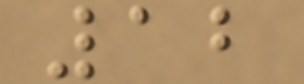12
